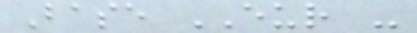Base EUR -
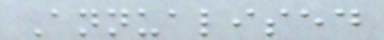Annualised
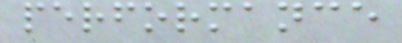performance
